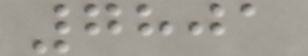7801
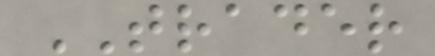TRADER
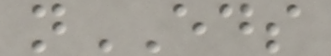nEDS
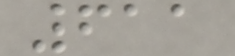611
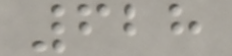628
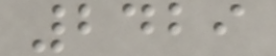2429
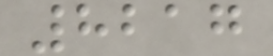8217
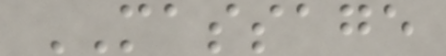MASSAGE
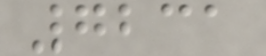7231
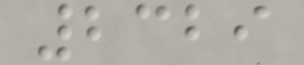2329
